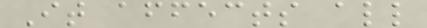It affects all
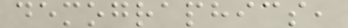demographics,
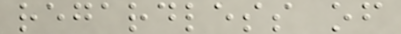regardless of
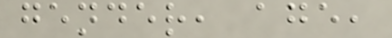gender, age,
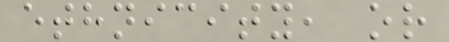ethnicity, or
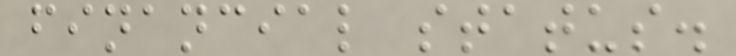financial status.
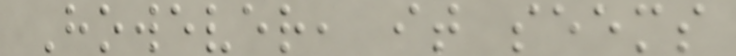However, it seems
